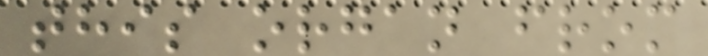this organ from
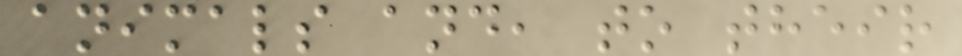animals and, to their
